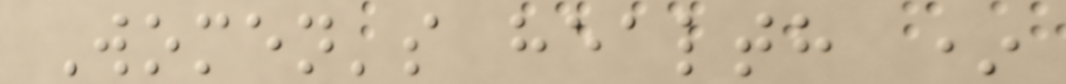Women's health *
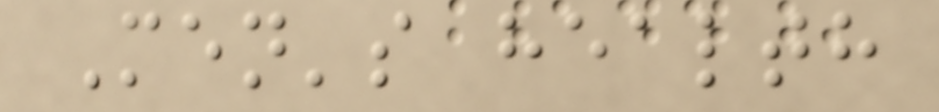Men's health
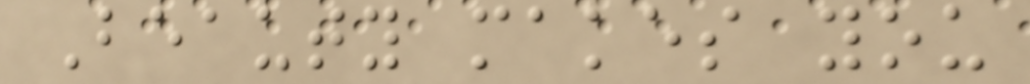Beauty makes you
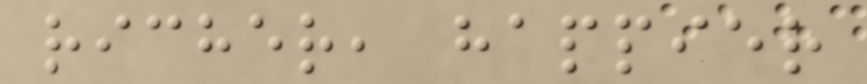richer, happier
